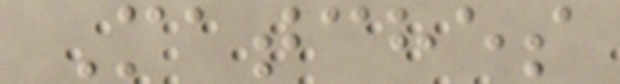Matches
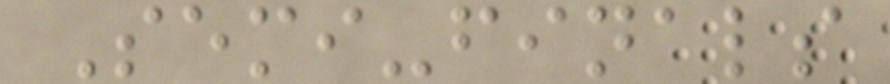Semi-finals
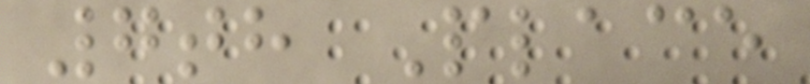7th Place
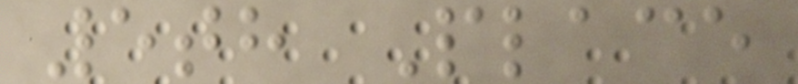5th Place
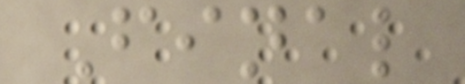Final
